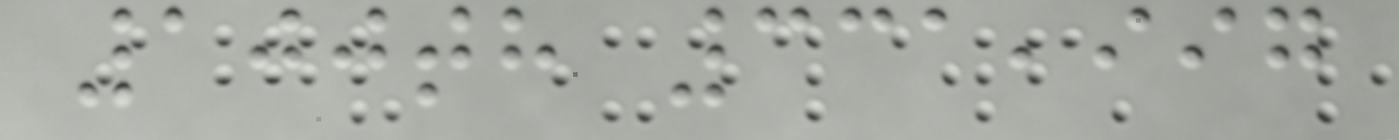100th 331,997
